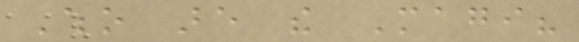Who are the Magi?
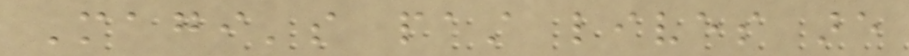Magi's past lives are
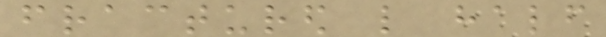fractured like half
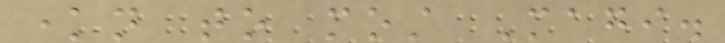known to most Magi.
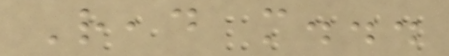Read more...
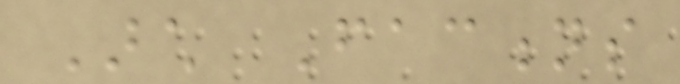Arch Factions
